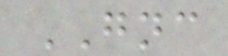GNC
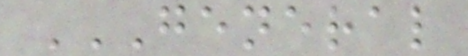GENERAL
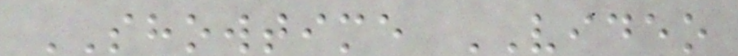SHOWTIME VIDEO
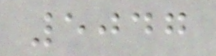5047
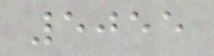5055
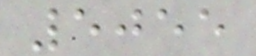5055
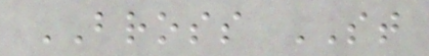BROSS ST
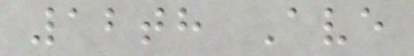12th Ave
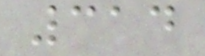314
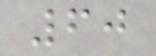60
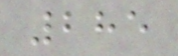285
